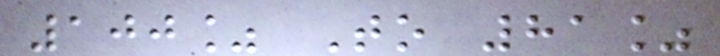100% To 81%
